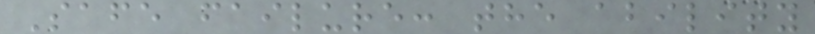Safe failure: the ability
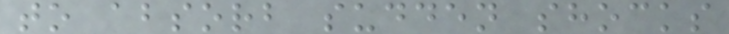to absorb sudden shocks
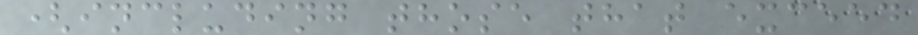(including those that exceed
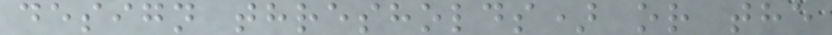design thresholds) or the
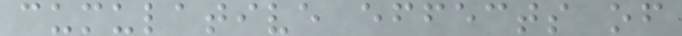cumulative effects of
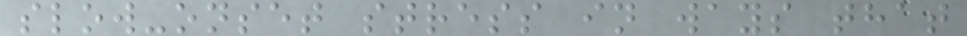slow-onset stress in ways that
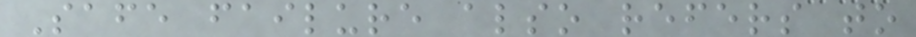Safe failure also refers to
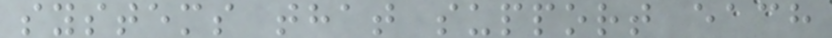systems that support each
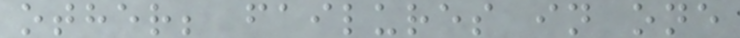other; failures in one
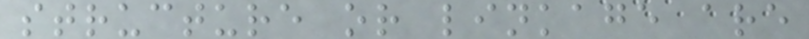structure or linkage are
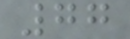77
